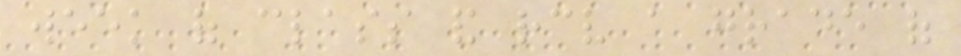week of class and receive a grade of
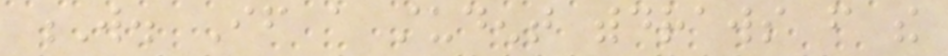W. If a student withdraws from the
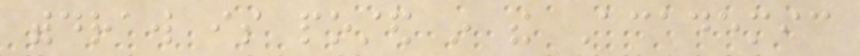withdraw is posted in the Academic
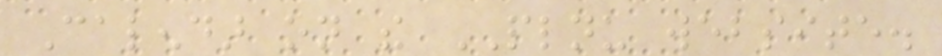Calendar on the PLNU website.
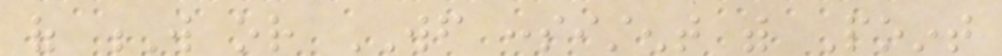of W or WF consistent with Point
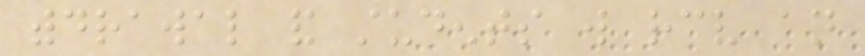withdrawal and students will receive an
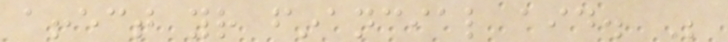affect your financial aid. Be
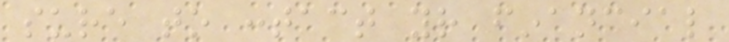sure to contact your financial
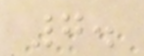7.
